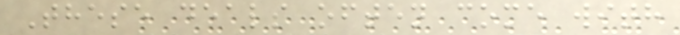These deals often come with
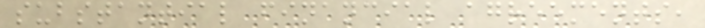substantial financial agreements,
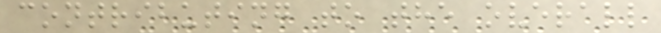contributing to the overall
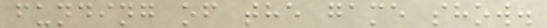funding of the game show.
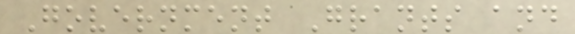Government Grants and
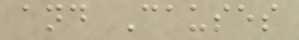and Causes
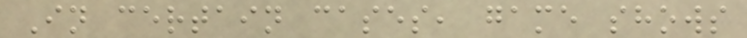In certain cases, game shows
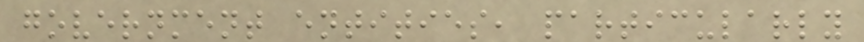government entities, particularly
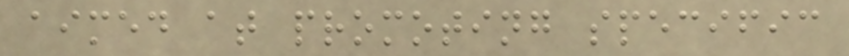aimed at promoting specific
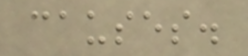causes.
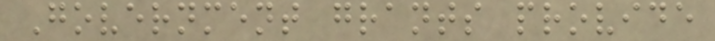Government grants provide
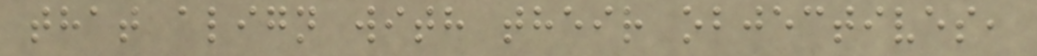that align with their objectives,
